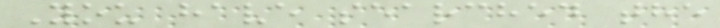You have searched the
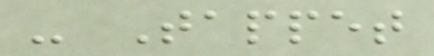- Tappet
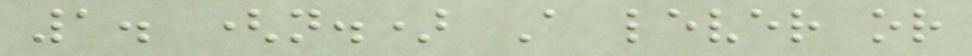1. (n.) A lever or
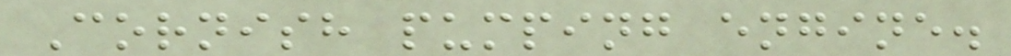Cornish pumping engine.
